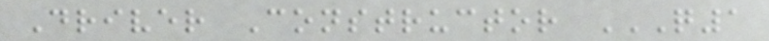Driver Constructor Q1
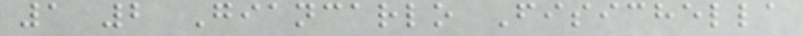1 2 Giancarlo Fisichella
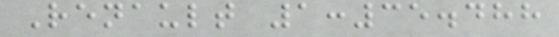Renault 1:35.488
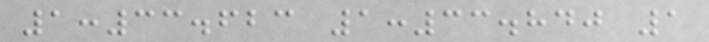1:33.623 1:33.840 1
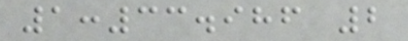1:33.986 2
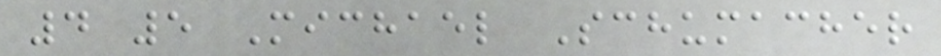4 5 Michael Schumacher
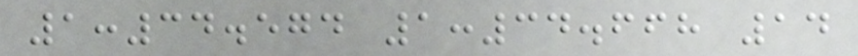1:34.574 1:34.668 14
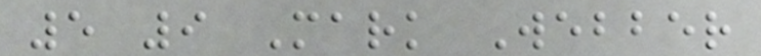5 9 Mark Webber
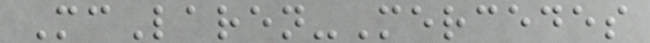McLaren-Mercedes
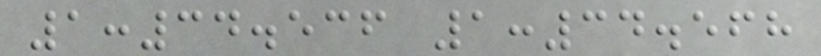1:34.536 1:34.568
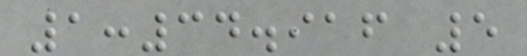1:34.916 5
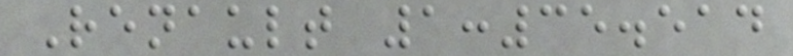Renault 1:35.514
